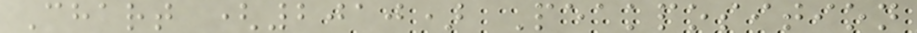Chart (2010) Peakposition
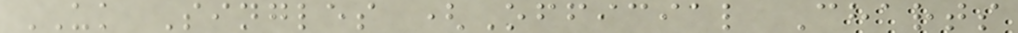UK Singles (Official Charts
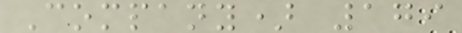Company) 179
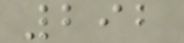292
